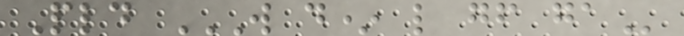Pld W D* L GF GA
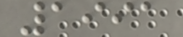1991
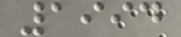1994
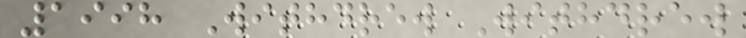1998 Withdrew Withdrew
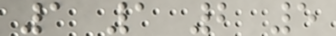1 1 2 5
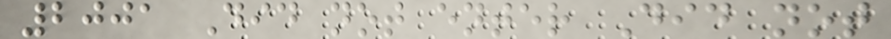2001 Did not enter Did not
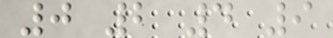0 2 4 9
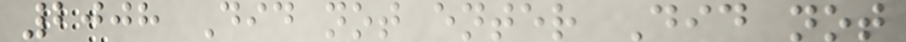2008 Did not enter Did not
